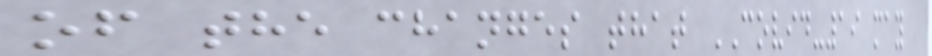of the changes that COVID-19 may
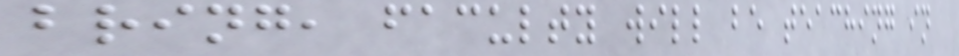bring, faculty will be teaching in
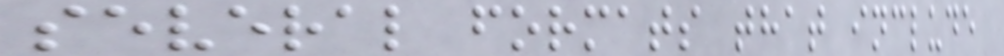several formats that include
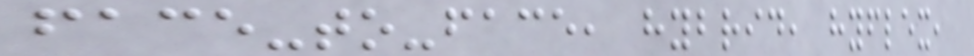face-to-face, hybrid, hyflex,
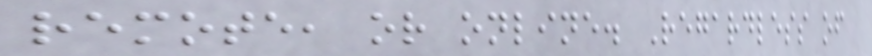remote, or online. Regardless of
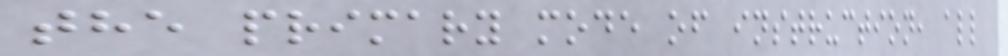the primary mode of instruction, all
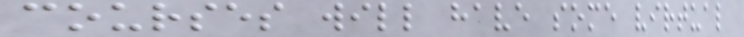courses will have some virtual
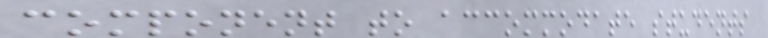component to accommodate students
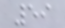59
